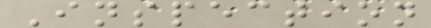Inspection
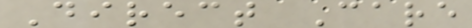Direct Care
